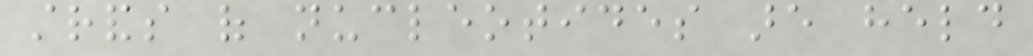strands of nucleotides are held
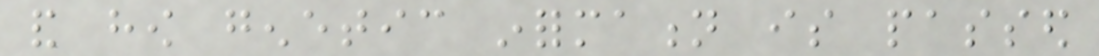and how genetic information is passed
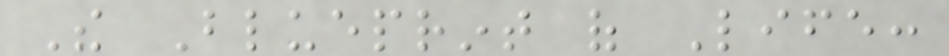The Blueprint of Life:
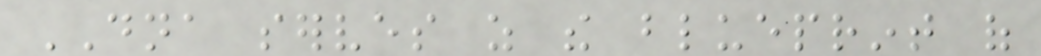DNA serves as the blueprint of
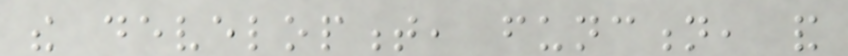the development, function, and
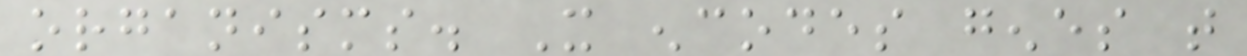organisms. It encodes genes that
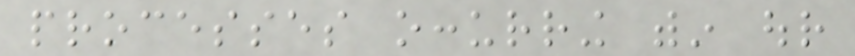processes occurring within our
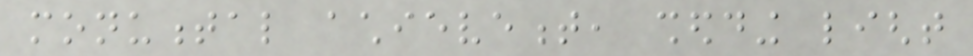monumental achievement, shedding light
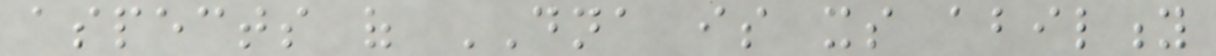aspects of DNA is its ability
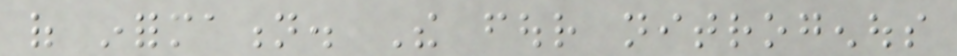of information. The four nitrogenous
